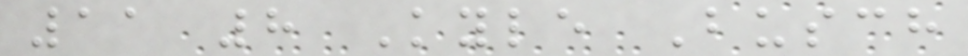11 8 Kyle Busch
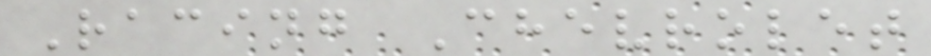Racing Chevrolet
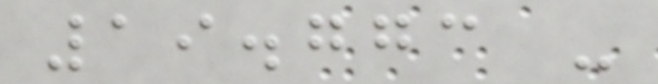19.773 -
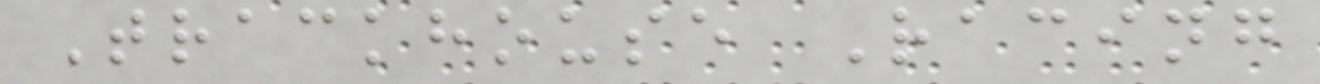Trackhouse Racing
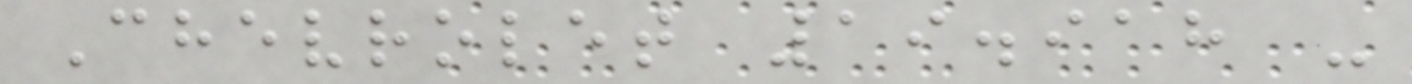Chevrolet 19.918 -
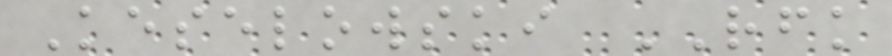Keselowski RFK
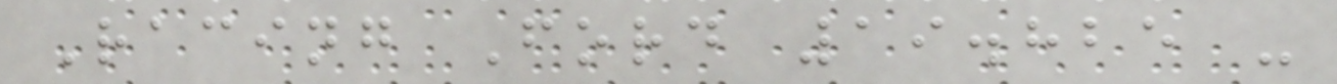Racing Ford 19.825 -
